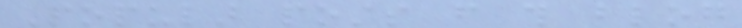Popular posts from this blog
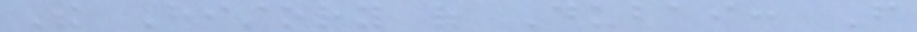The History of Dubai: From
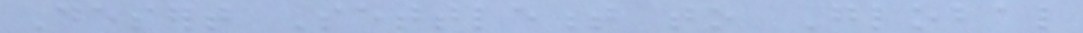Desert Settlement to Global
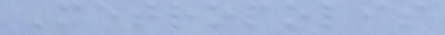Metropolis
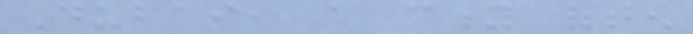Dubai, a city often
